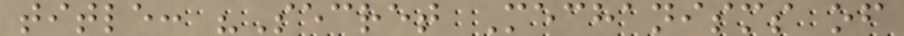title: "Secret Mechanisms of
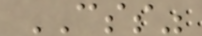CSS"
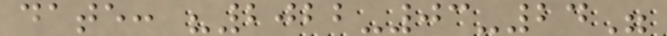date: "2022-03-24"
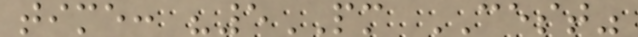time: "5PM CEST"
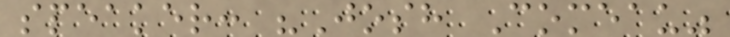speaker: "Josh Comeau"
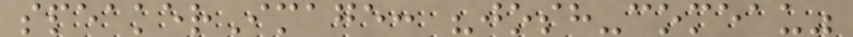speakerImage: "josh-comeau"
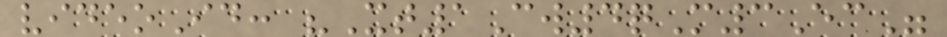videoId: "Xt1Cw4qM3Ec"
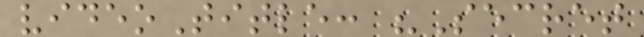videoTitle: "Secret
